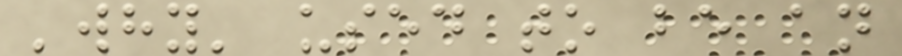'why' used to be an
